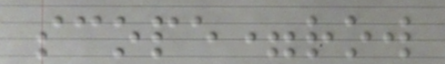scope=row
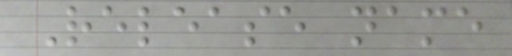Release name
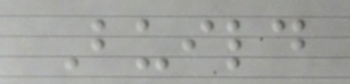Build
